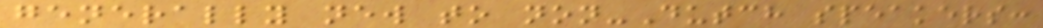generally new to non-Dutch speakers:
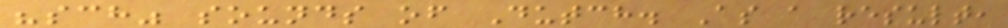"sch" sounds of Dutch. As a result,
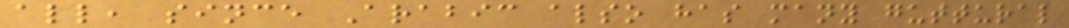all, since Arabic also has many guttural
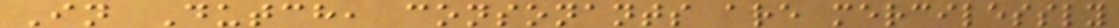In Dutch, consonants are mercilessly
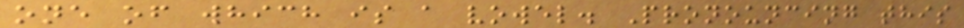one of which is a vowel. Pronouncing this
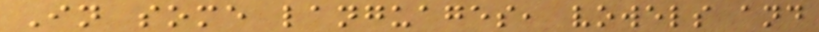In some languages, vowels and
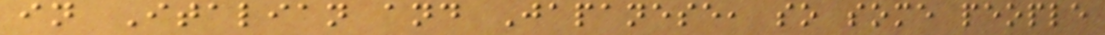in Italian and Japanese, so some people
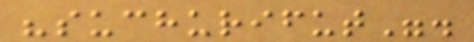"suchurifut".
